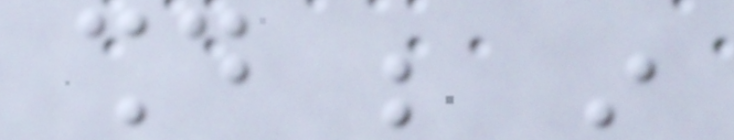should be in
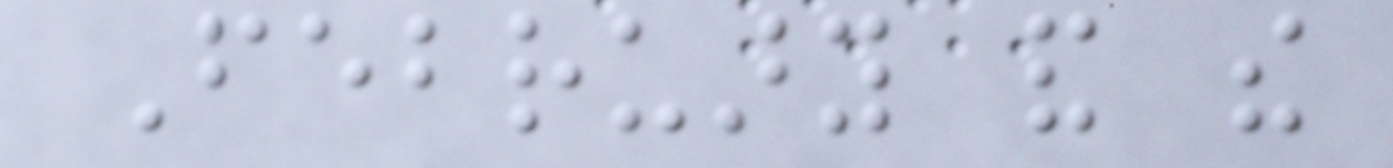February and the
